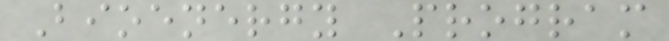Bioenergy Program
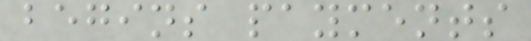begins payments
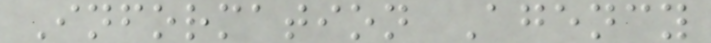Information Agency
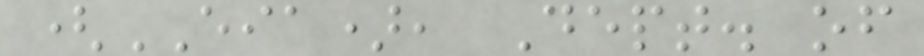(EIA), Dept. of
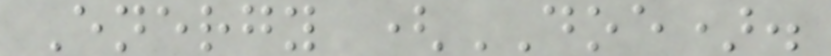Energy (DOE).
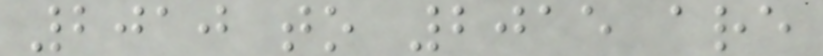2010 to 2015 are
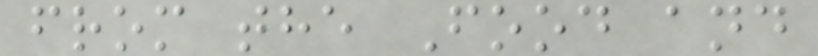from the Food and
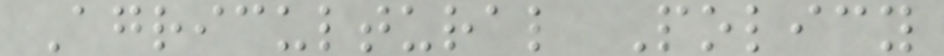Agricultural Policy
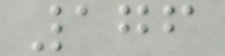176
